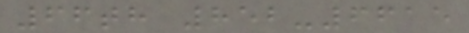66th 852-6615
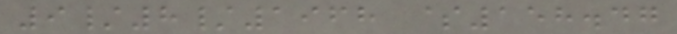9/8/1968 $158.47
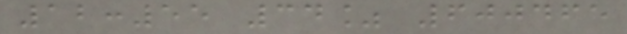12:55 34% 600465
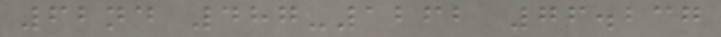62nd 487-1262 76.237
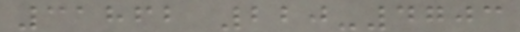31862 220-4703
